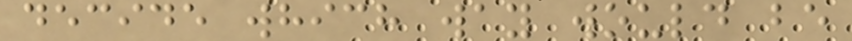decide which way would be
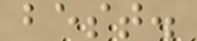best.
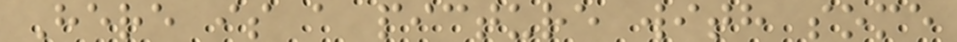Here is a picture with some
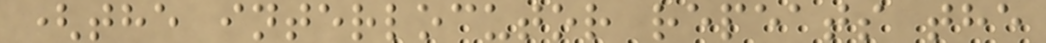(the interlocutor repeats the
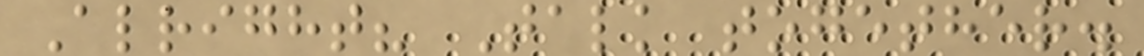Alright? Talk together.
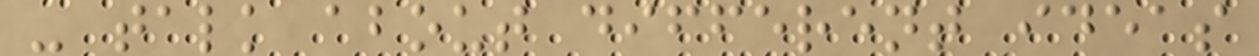- talk about different ideas
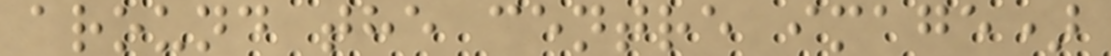around the centre image)
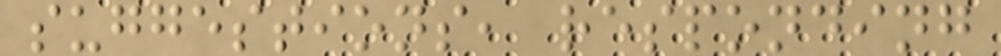suggestions, responding
